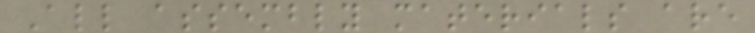All assembly materials are
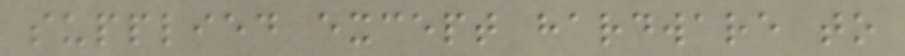supplied except hardware to
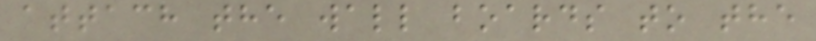attach the wall boards to the
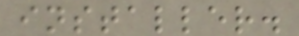installer.
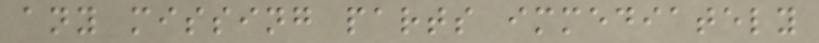any missing parts immediately
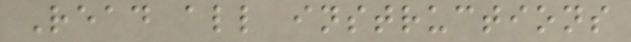Read all instructions
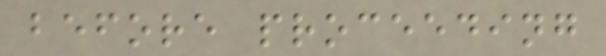before proceeding
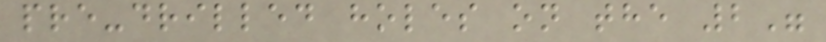pre-drilled holes on the 2"
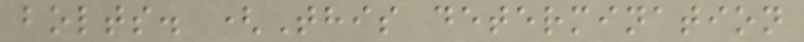bolts. (This determination
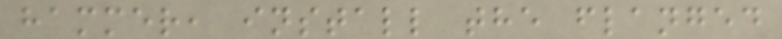hammer, install the flanged
